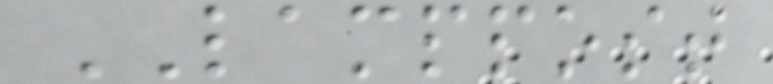LAMPPOST
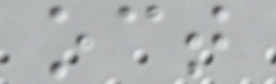oct
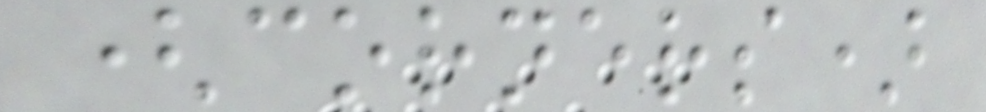(corners)
